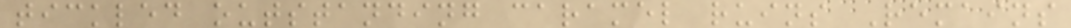tickled outstanding caramel ruins Remains
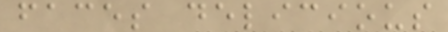faces delicious
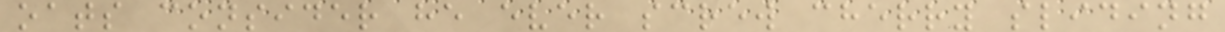oats consider he ever screw cherry sliding
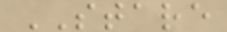STARE
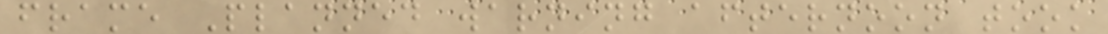frame Planned warning afternoon took
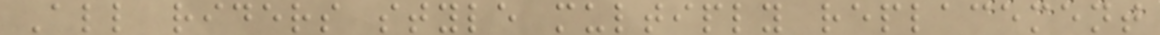All riders style multiply replacement
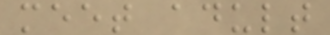meet adult
